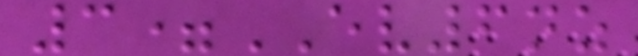3=EV6nz
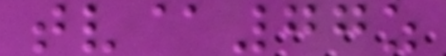tv@77z
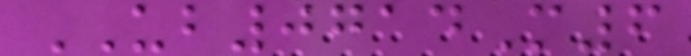UB0714M6
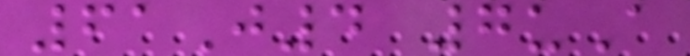61J4 7uA
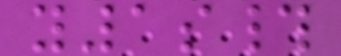y1s#
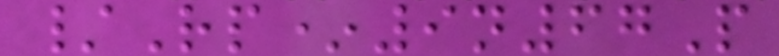/Rp*9n67P
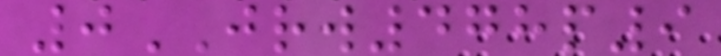0JRW478p9
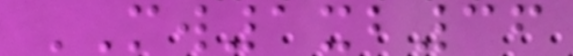MW1xb36
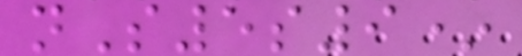nS5s9*
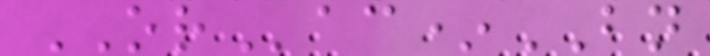ORac*BN
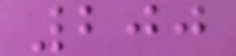200
